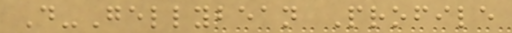D-Gellybean Profile
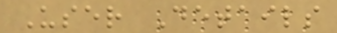User Details
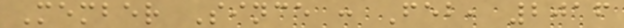Member Since : Feb, 2016
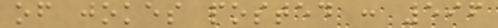of jokes posted : 596
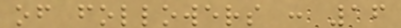of followers : 16
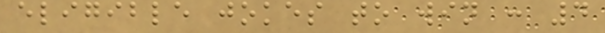eligible jokes to win : 4
